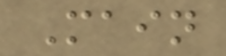Main
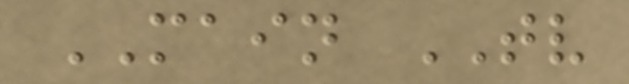MAIN TV
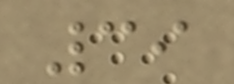39
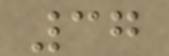37
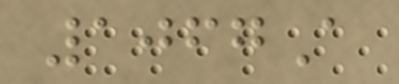1067A
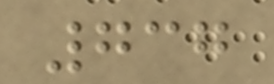737
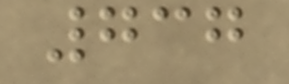737
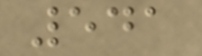541
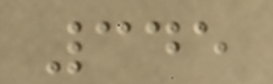345
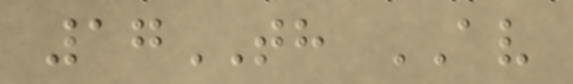17TH AV
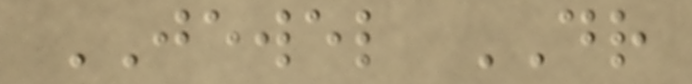JEWEL DR
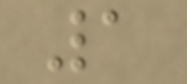1
